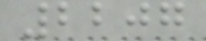2207
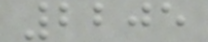2205
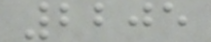2205
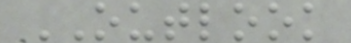OUTLOOK
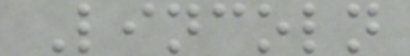Lincoln
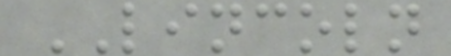LINCOLN
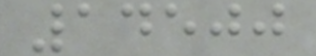14500
